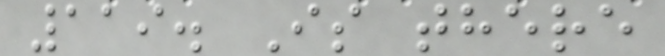119. Is there
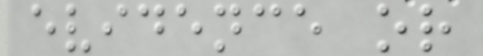evidence or
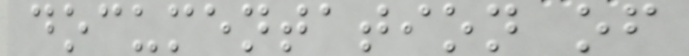documentation of
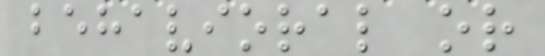behavioral or
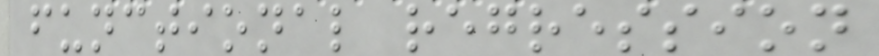functional regression
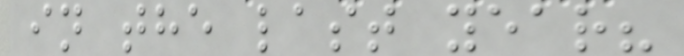in the last year?
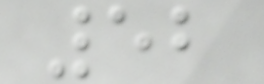52
